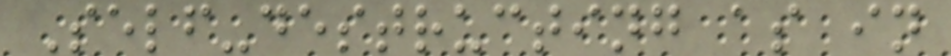Self-destructing as in
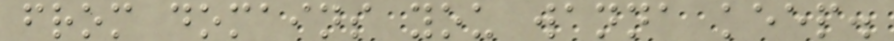from domains you wanna keep.
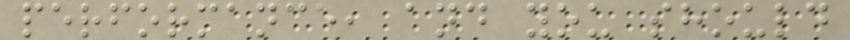performance, and you should
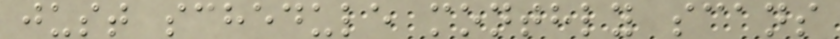just schedule monthly scans
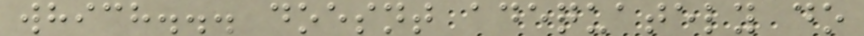which... doesnt adequately do
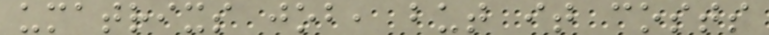umatrixs job, but it costs
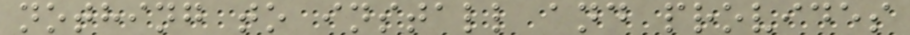nothing to install and provides
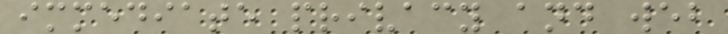immediate privacy and web
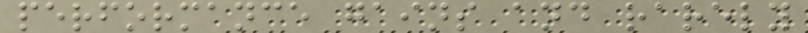performance gains and rarely
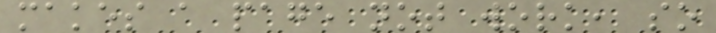makes a page not work, so
